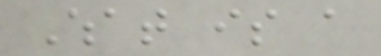What is a
